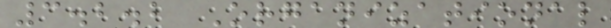3.2.2 Organizational
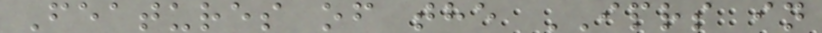Features of the IPRS in
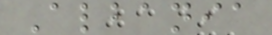Albania
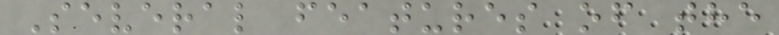Several features of the
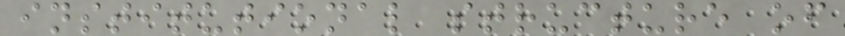institutional structure of
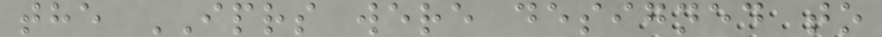the IPRS were designed to
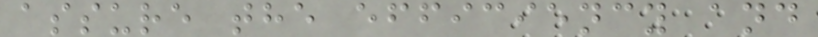assure the efficiency and
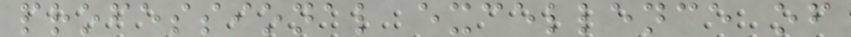professional excellence of
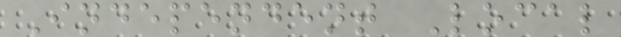Independent Local
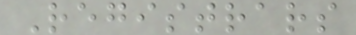Registrars
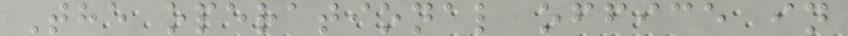The operational office in
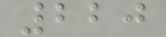220
